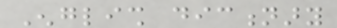English dictionary
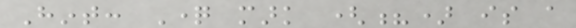Hint: Question mark (?) is a
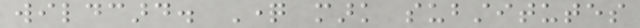wildcard. Question mark substitutes
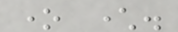one character.
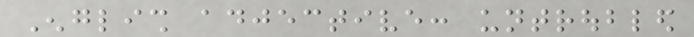English adjective: untroubled
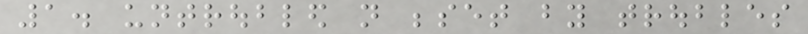1. untroubled not beset by troubles
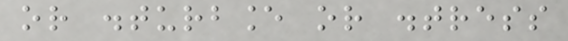or disturbance or distress
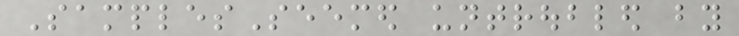SamplesSeemed untroubled by
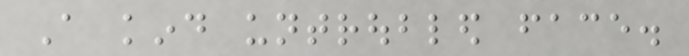A kind untroubled face.
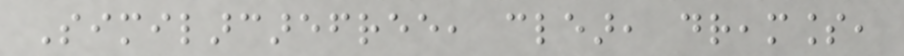Similarcarefree, clear, dreamless,
